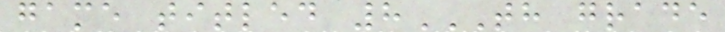game titled 8TH GRADE
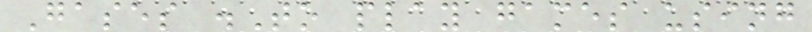Gases .To play games using
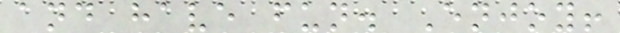and have fun. Enjoy!
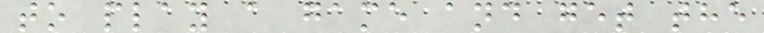to play a game and get the
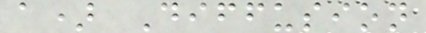a) Diffusion
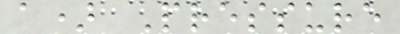a) Pressure
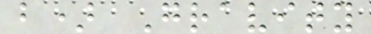b) Gravity
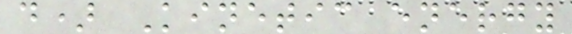d) Kinetic energy
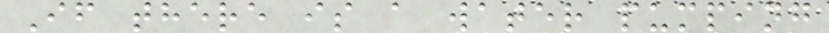If there is a water pumping
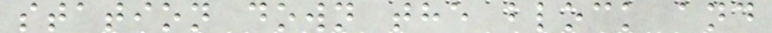station down the block and
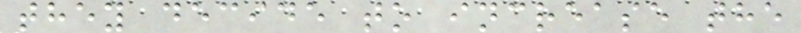they decide to increase the
